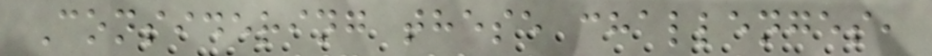Considering these challenges,
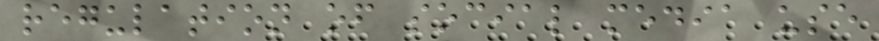regulation of social media use
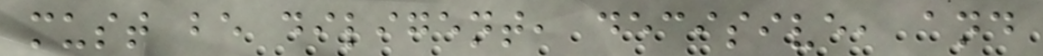must be diligent, decisive, and
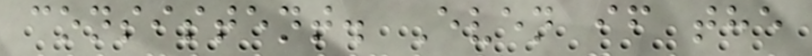consistent. Even if the
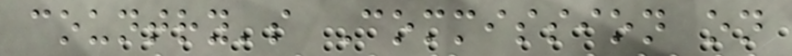country's Commission on
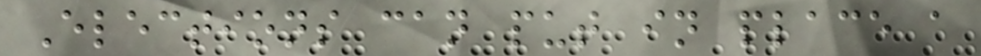Elections can put in place a
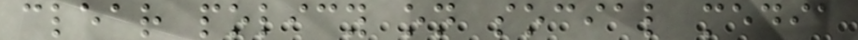clear policy on social media
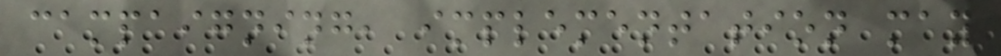campaigning, implementation may
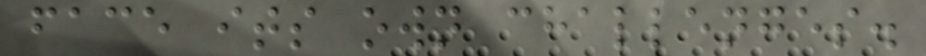face its own challenges.
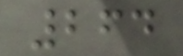264
